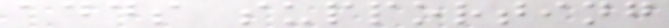adds supporting
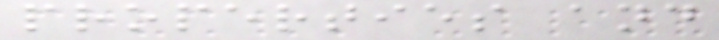properties and
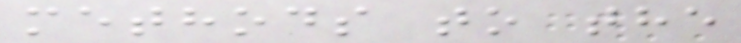methods to the
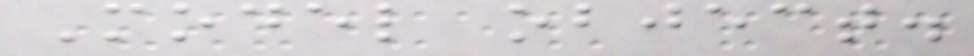Model object.
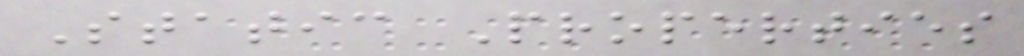Static Properties
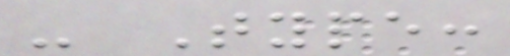- Type:
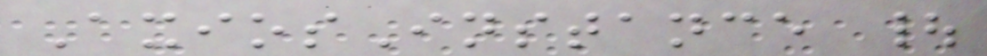AxiosInstance |
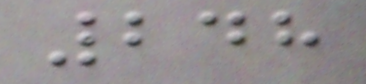248
